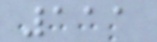111
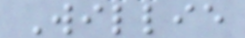Willie
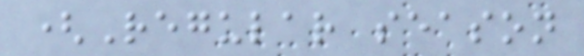(Regular season
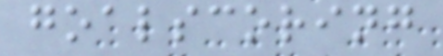goalscoring
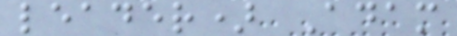leader) Adam
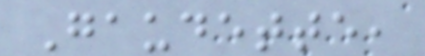Gaudette,
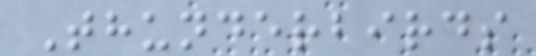Thunderbirds
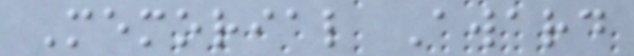Memorial Award
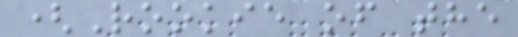(Rookie of the
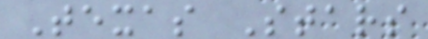Texas Stars
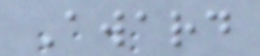Award
